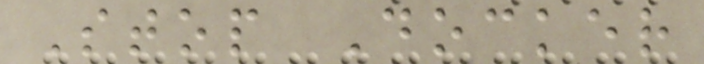Stop Docker
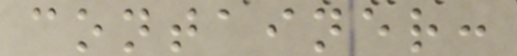container:
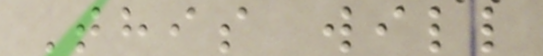This will
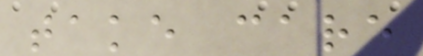take care
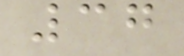37
